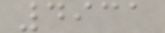4931
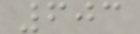603
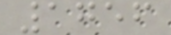1756
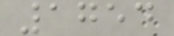1754
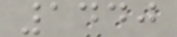1440
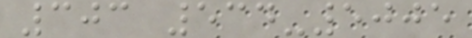303 534-5005
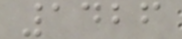1426
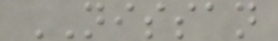NISSAN
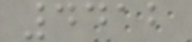4412
